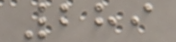289
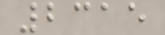2315
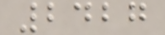2427
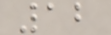12
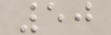50
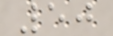50
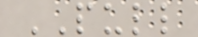PULL
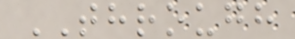THROUGH
